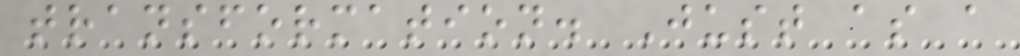transformation. Just as a
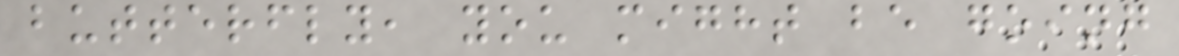butterfly, you might be going
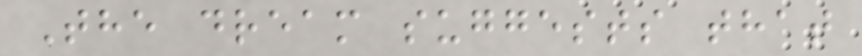The dream suggests that
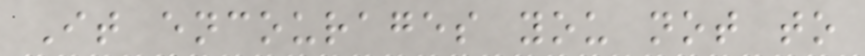It encourages you not to
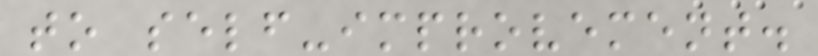to self-improvement.
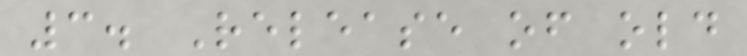3. Release of old
